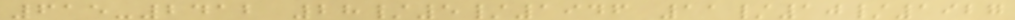615-2412 28/5/1946 11/10/1927
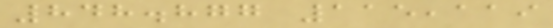848.877 115,119
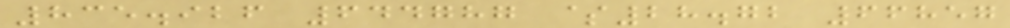835.926 644787 $28.72 66857
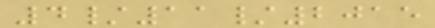4/11/2015
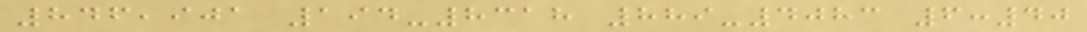846,901 194-8318 889-4083 6:40
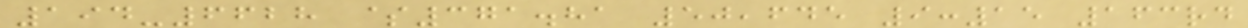194-6628 $371.81 50,645 9:15 163rd
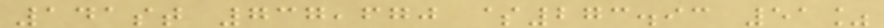141st 737,670 $273.93 51%
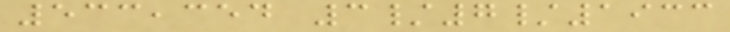533,354 3/7/1933
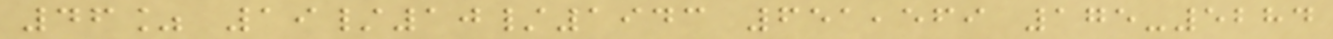46% 19/10/1943 651,569 175-5284
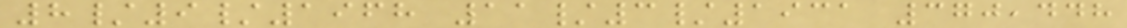8/9/1968 11/3/1931 370,448
